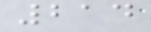214
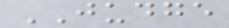JUDGE
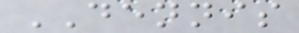DENNIS
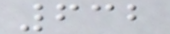632
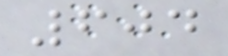604
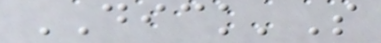DICK'S
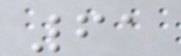61
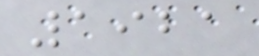1921
